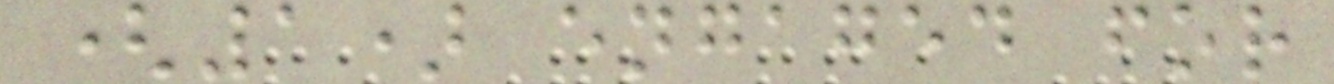(1) engaged for
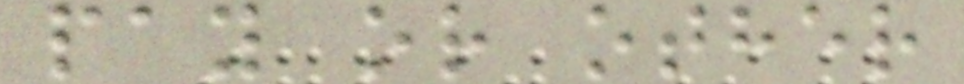pay or other
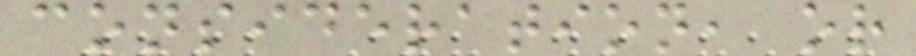consideration, or
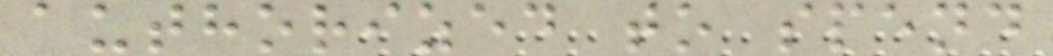authorized to spend
